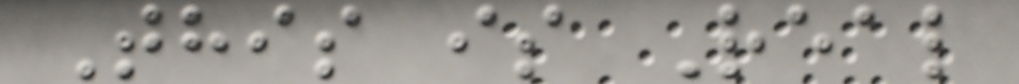This is Real
